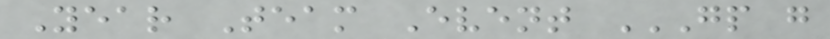Year Team Event GP G
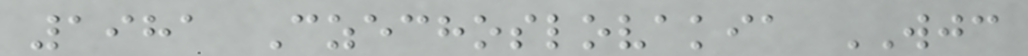1981 Czechoslovakia WJC
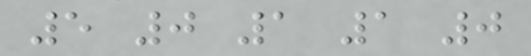5 0 1 1 0
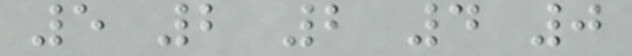5 2 2 4 0
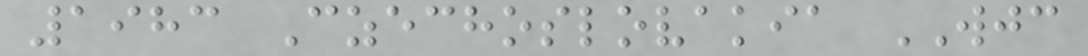1983 Czechoslovakia WJC
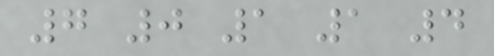7 0 1 1 4
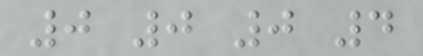0 0 0 4
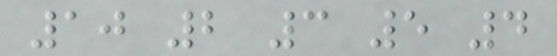10 2 3 5 4
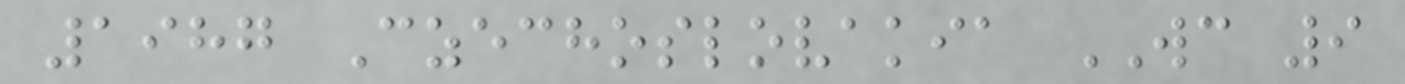1987 Czechoslovakia WC 9
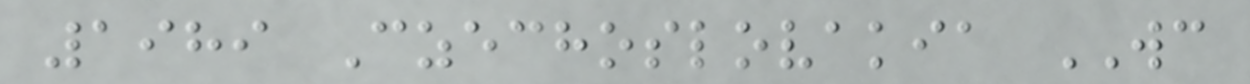1989 Czechoslovakia WC
